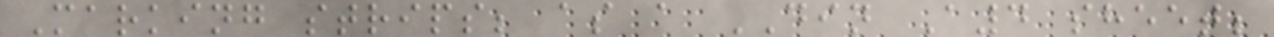Marking strips; as a DIN A4 sheet;
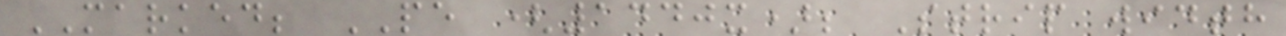MARKED; PE (1440x); Strip width
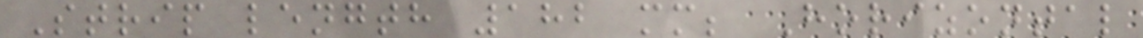Strip length 182 mm; Horizontal
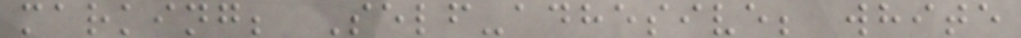marking; Self-adhesive; white
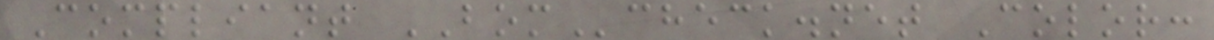Compliant BOMcheck.net Color:
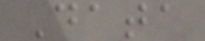Data
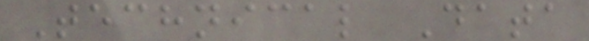Technical Data
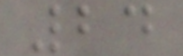24
